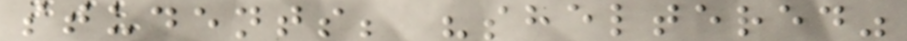students; "sheltered"
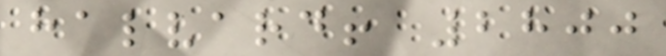halvard! 2800
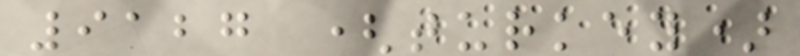9127 (turkey)
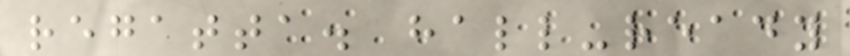regatta. hall-ready
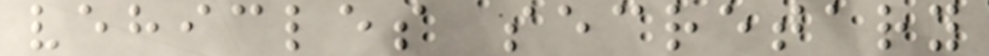vehicles secretary
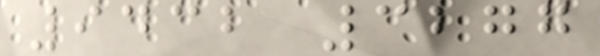9432 3277
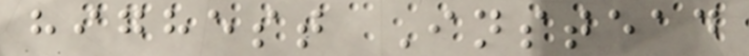highest Instead
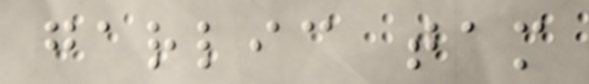garlic tam
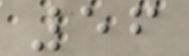56
